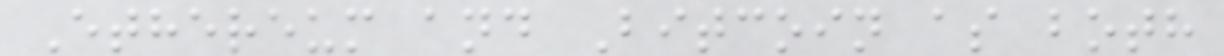Ethereum and Bitcoin as both
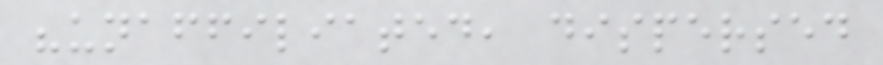"unaffiliated, dispersed
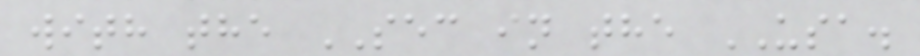with the SEC in the USA.
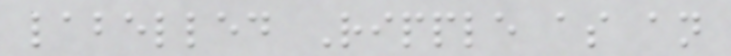labelled Ripple as an
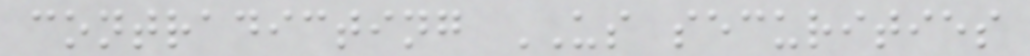contradicting US securities
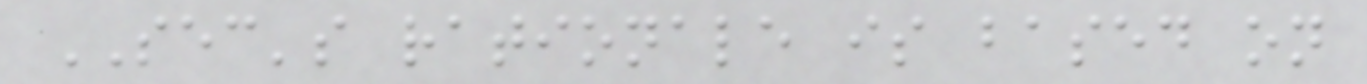SEC's rationale is based on
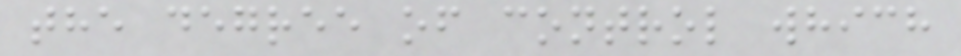the degree of control which
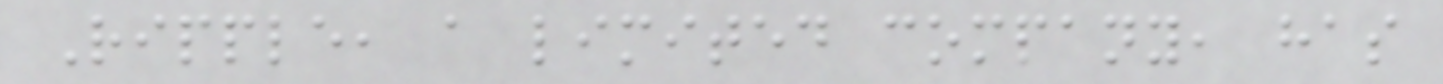Ripple, a limited company, has
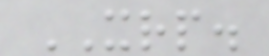XRP.
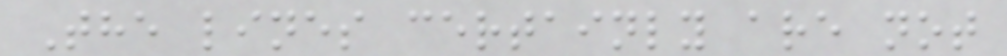The lines certainly are not
